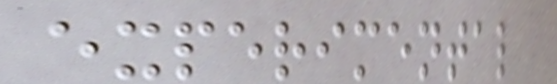experimental
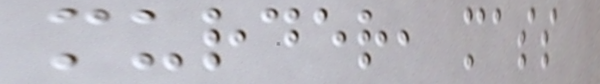murder, mass
